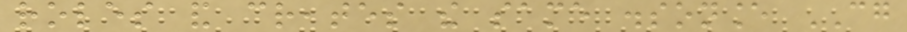roles and creates the same dissonance CG
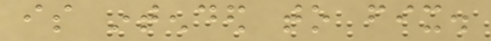is intended to fix.
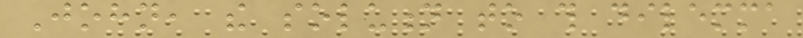John, the solution to this dilemma
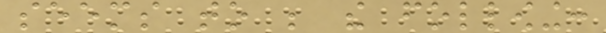seems to be the following:
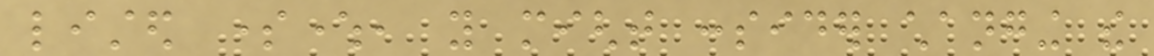listed somewhere, you might consider changing the
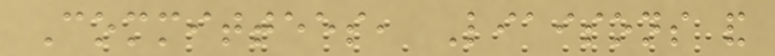Committees, Liaisons and
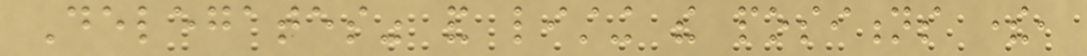Delegates" and listing the positions there,
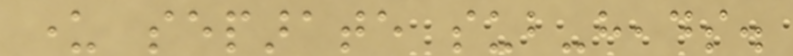under separate sub-heads.
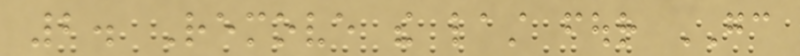2. Remove the last four GC
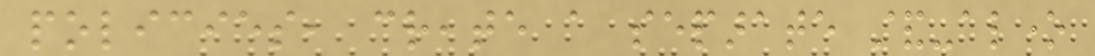policies, create a separate stand-alone
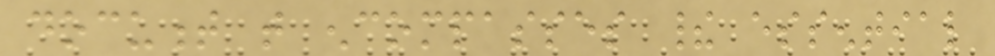document that encompasses their essential
